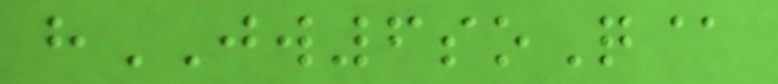hJW6soQ@
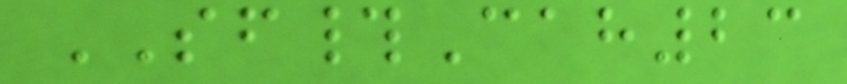SF#Cah23
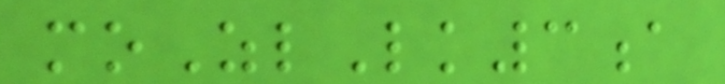moZlLk3a
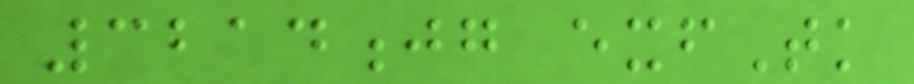3214jg exfTk
